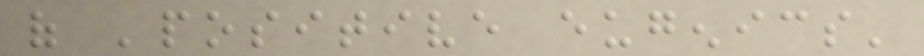of 'positive eugenics'
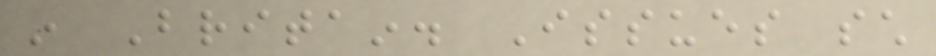in Britain. Issues such
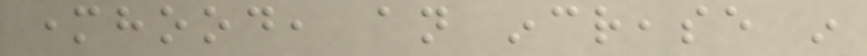motherhood, an increase in
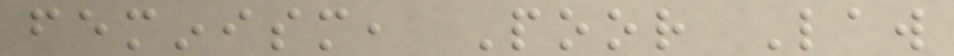feminism, Poor Law
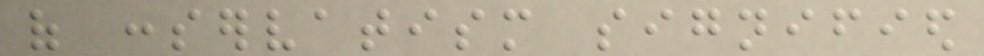of conservatism signified
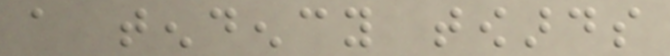a tendency towards
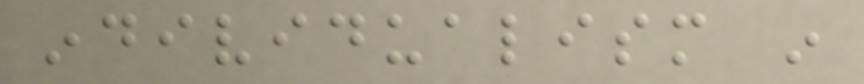individualism in
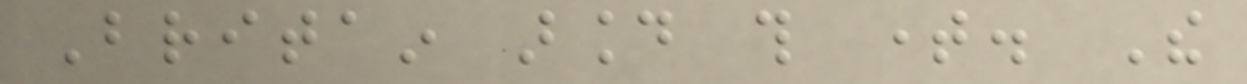Britain around this time. The
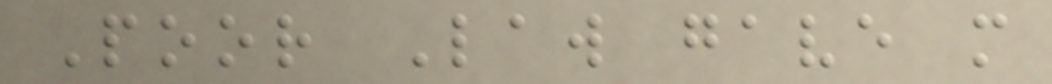Poor Law gave more
